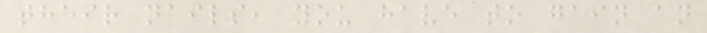their nails, you have to gain an
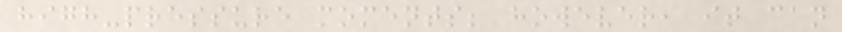high-pressure moments; however, it can
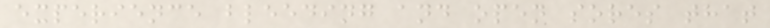experience bleeding and open sores that
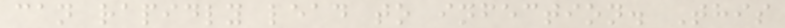can rapidly lead to infection. This
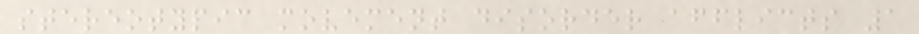stereotypic movement disorder afflicts 1
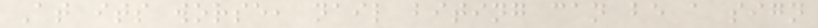At its worse, nail biting can be a sign
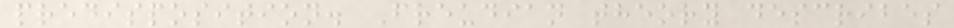predisposition. Freudian theory describes
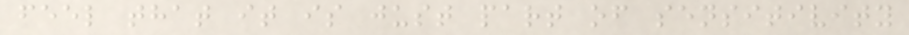feel that it is just part of sensitivity
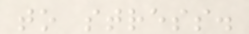to stress.
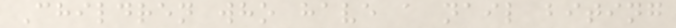Children who have a nail biting
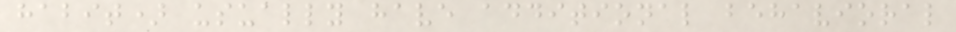habit) usually have additional behavioral
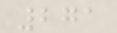271
